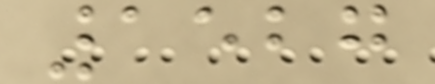1527
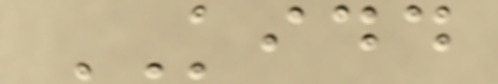KIDD
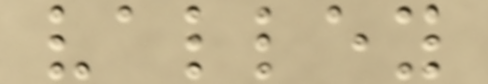valley
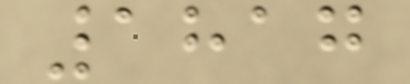1817
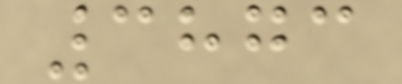3873
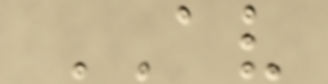AV
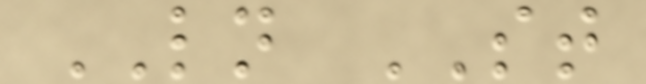LN ST
